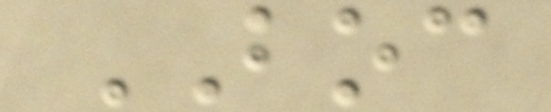BOC
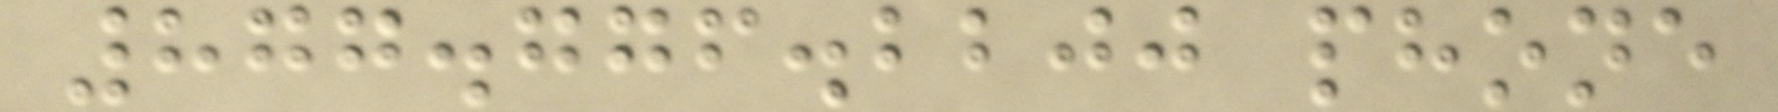877.776.2200 phone
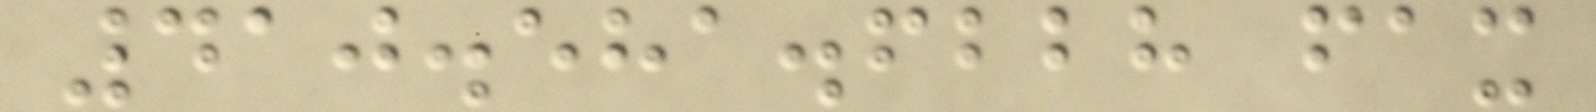410.581.6228 fax
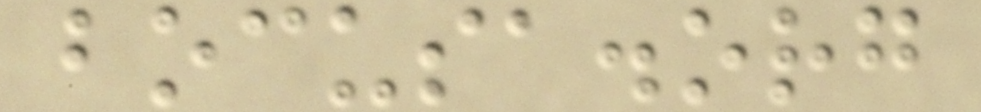bocusa.org
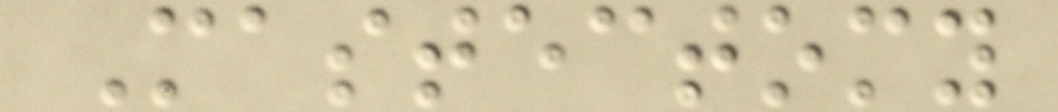Mastectomy
